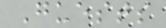Guests
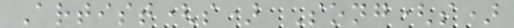Artist(s) Song(s)
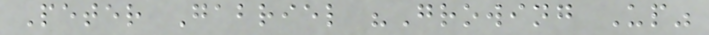Peter Gabriel "Growing Up"
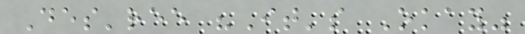Des'ree "It's Okay"
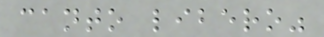canto libero"
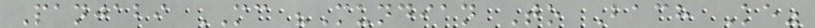Panjabi MC "Mundian To Bach Ke"
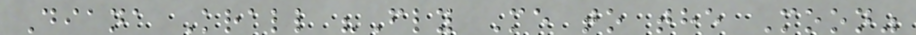Diana Krall "Fly Me to the Moon"
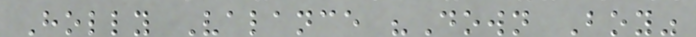Holly Valance "Down Boy"
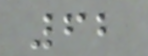62
